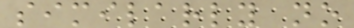similarly no
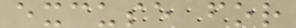excuse for
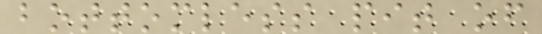bottomless pit of
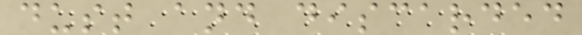dust and discarded
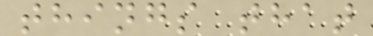things that
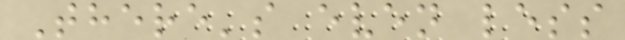There's even less
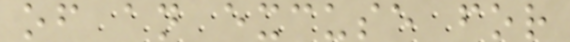of an excuse for
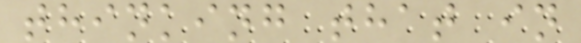thinking that in
